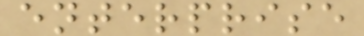enterprise
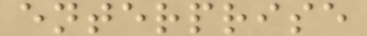enterprise
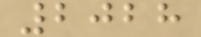2028
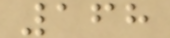168
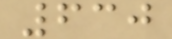630
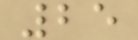25
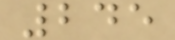245
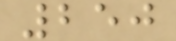250
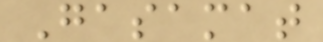Gasamat
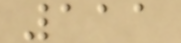111
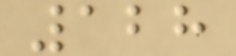128
